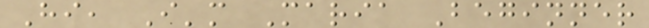Hi, I'm Maria Beginner
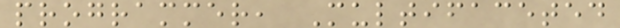programmer, Multifaceted
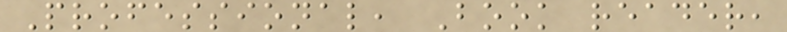Professional, Book reader,
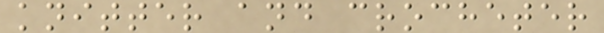knitter and crocheter
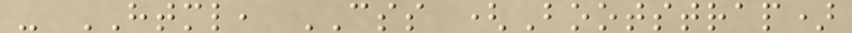- HTML, CSS (Bootstrap)
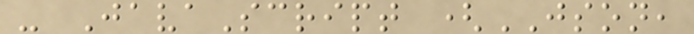- JavaScript (JSON,
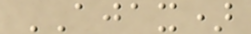AJAX)
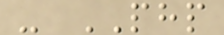- PHP
